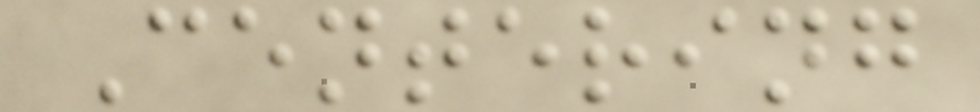Centering
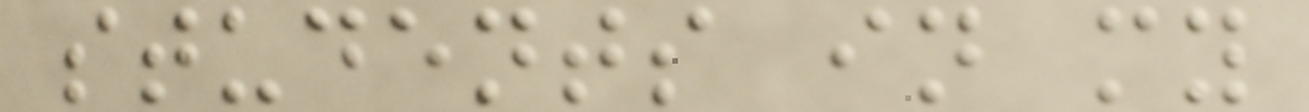students in my
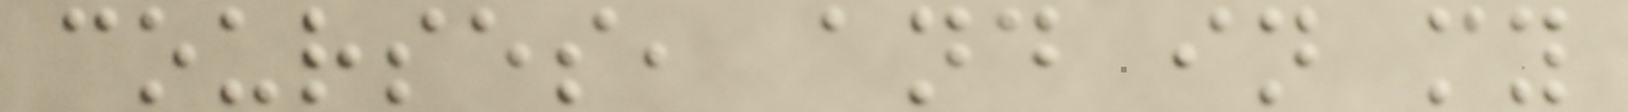courses, and in my
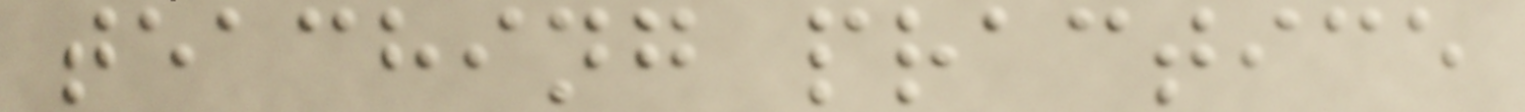teaching practice
